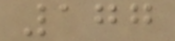177
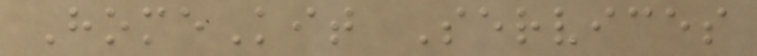HomeKit Services
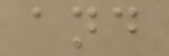and
